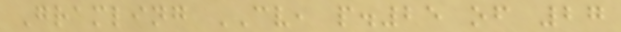Gramling CV, p.25 of 27
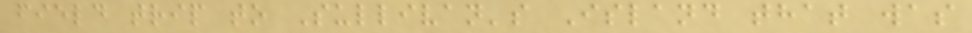field trip to Sullivan's Island that was
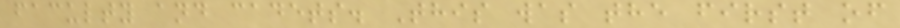faculty and cadets. This was the first of
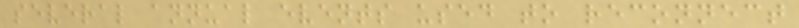several annual events used to reconnect
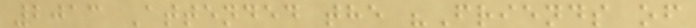2013 Attended the "Friends of
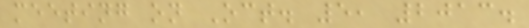meeting on Oct. 5, 2013.
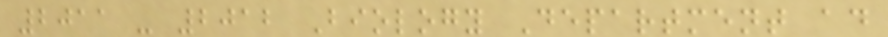2011 - 2012 Biology Department ad
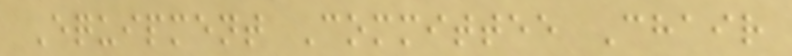Equipment Committee Chair
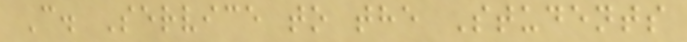C. Service to the Students
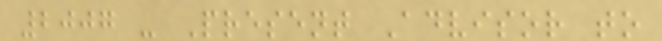2007 - Present Advisor to
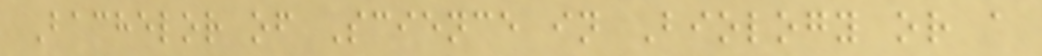Bachelor of Science in Biology or a
